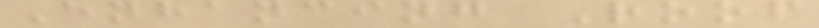Enhancing Roof
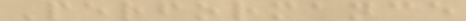Performance
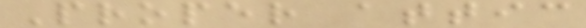Proper attic
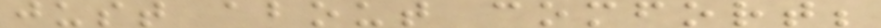just about comfort;
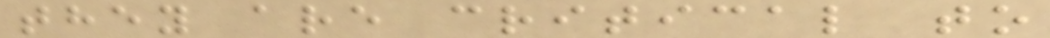they are critical to
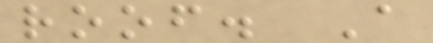roof. A
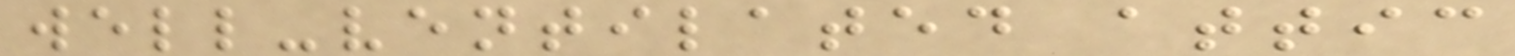well-ventilated attic
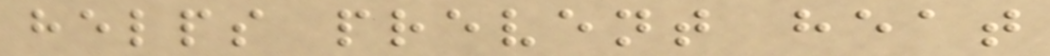helps prevent heat
